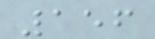156
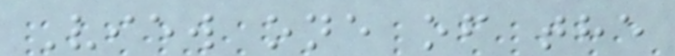View one of the
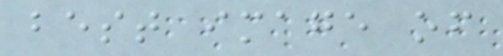best image of
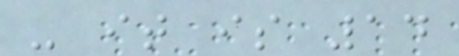- it is 14
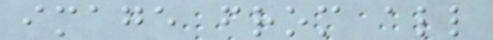image from all
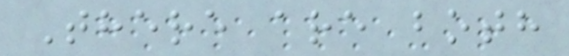There are both
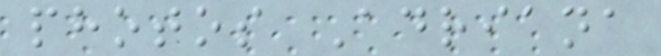photos Adriana
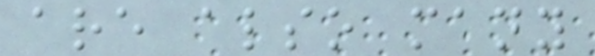are also many
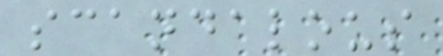scandalous
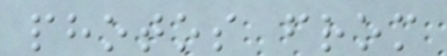photos from
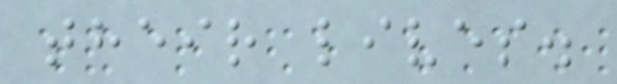their lives.
